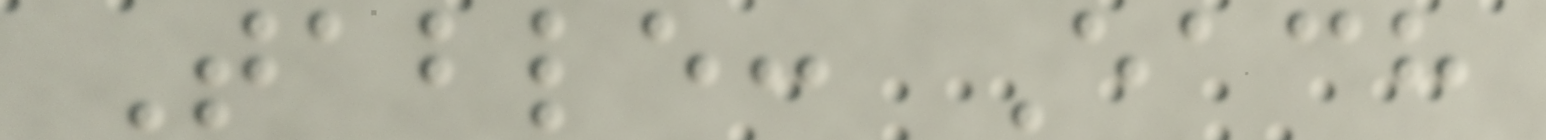Table: Each
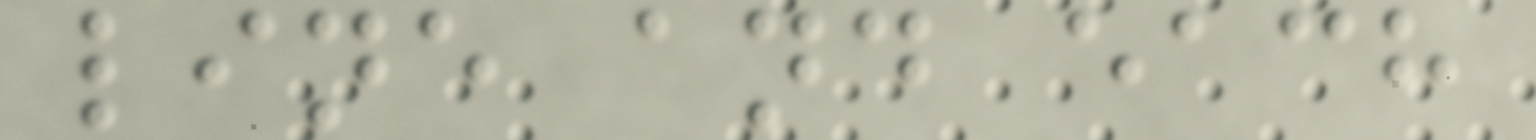line and each
